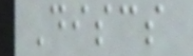Discs
